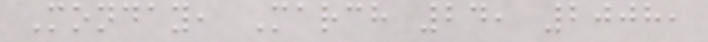Monday, March 24, 2008,
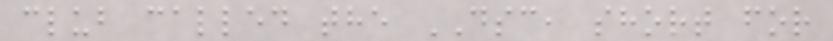club called the DSC, short for
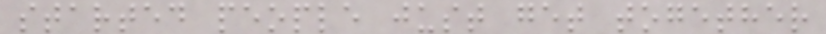started people just get together
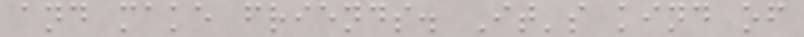and make friends. It's kind of
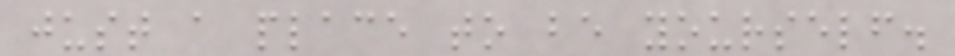just a place to be yourself.
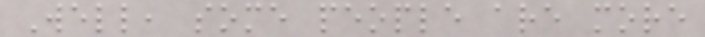Well, some people are more
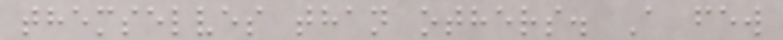themselves than others. A few
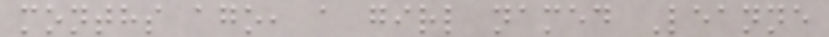months ago, a girl named Leanne
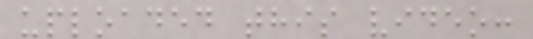uploaded this video:
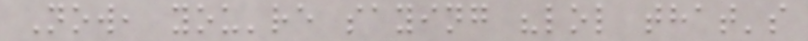Now, you're saying "lol that's
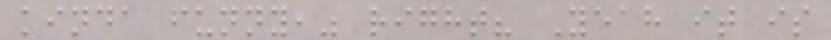kinda funny," right? Yeah it is
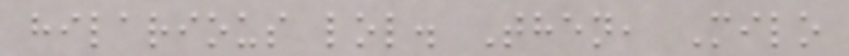hilarious lol. Then, Milo
